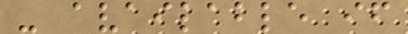- available if
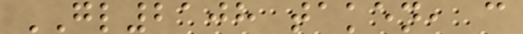GL2108 taken, c
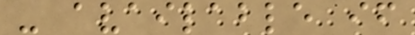- available if
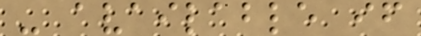- available if
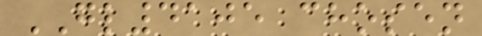GL4105 chosen
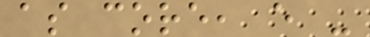as core, e -
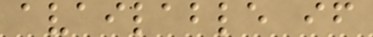available if
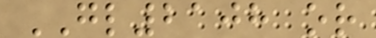GL2108 or
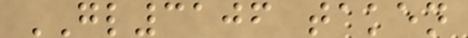GL3106 taken
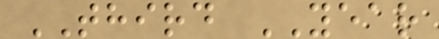THIRD YEAR
